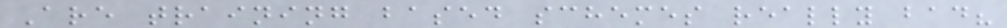Are training based schemes really bad?
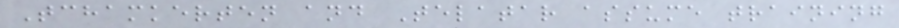Tchamkerten and Telatar assume training
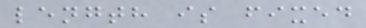length is fixed
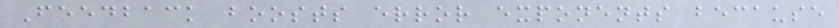Feedback boosts error exponents because
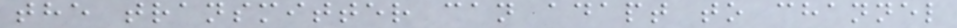the transmitter can adapt to channel
